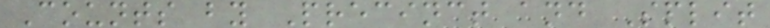Counts by Precinct and Split
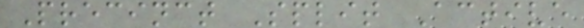Precinct Split Active
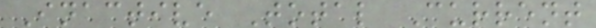Inactive Total Current
